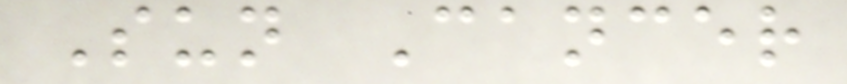Sun Cancer
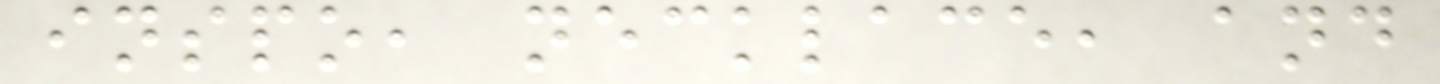inspo, necklace, and
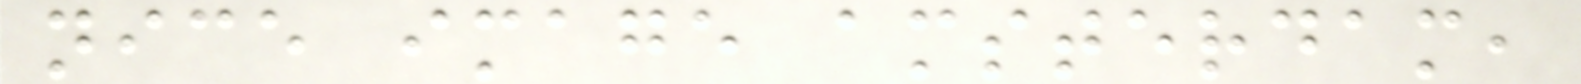nice image amsterdam,
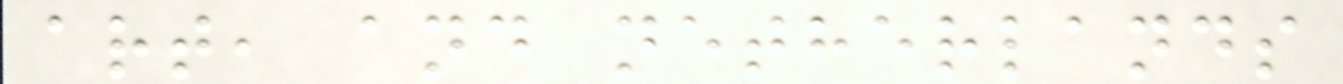art, and netherlands
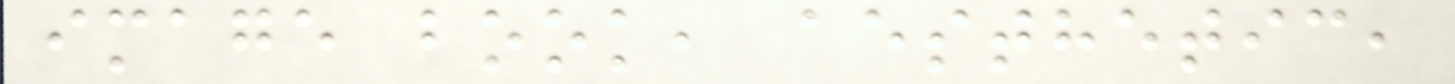image book, aesthetic,
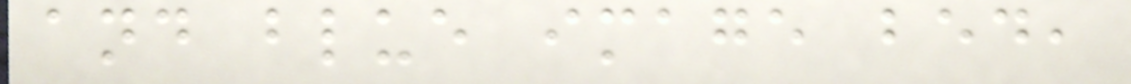and blue image bed,
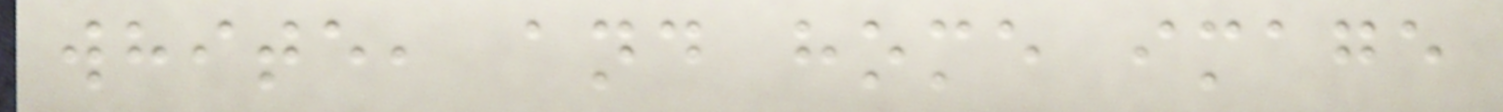white, and home image
